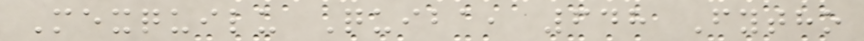Mexquilu Quiba, 648 Fytho
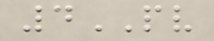4PV
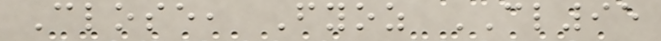Close, Fyoz CL95
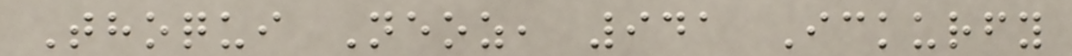Thoqui Neoz, 941 Ickurfy
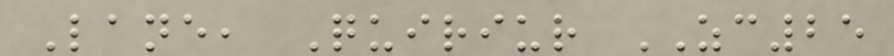Lane, Quiriur ZC25
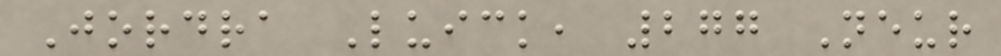Jordra Luick, 277 Neur
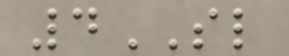4SL
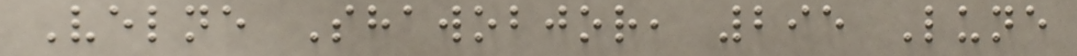Velne Shawobjor, 295 Lune
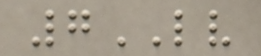7LV
